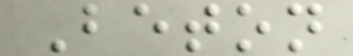Beton
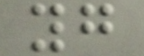yg
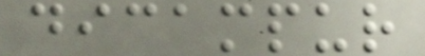dicampur
